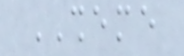SHEME
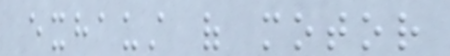exhaust of motor
